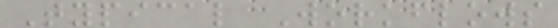Typical Workflows
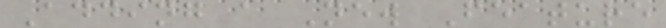Adding a New Feature
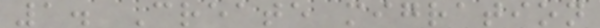1. Create migration
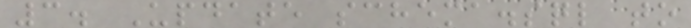3. Update schema.sql to
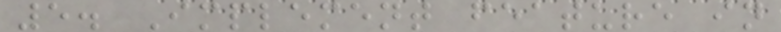5. Implement feature in
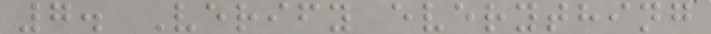7. Verify everything
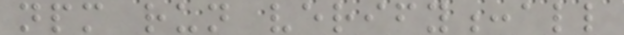npm run verify:all
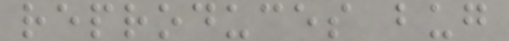reproduces bug
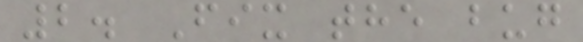2. Fix the bug
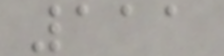111
